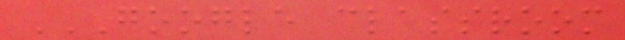GOOGLE CLASSROOM
